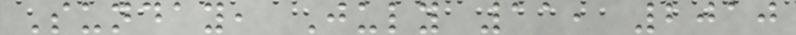Sunday, July 11, 2010
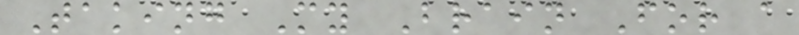Taking My Brain For a
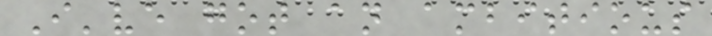I've got an ambitious
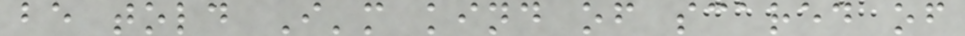be told I'm kind of scared of
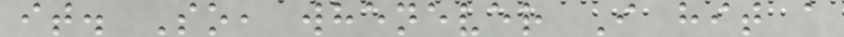it. So, whenever I hit a
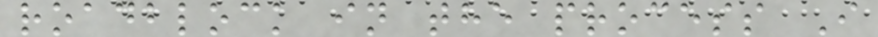roadblock in the process I
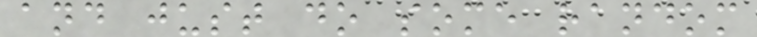and just do some random
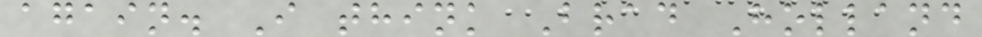again. I think Brad Holland
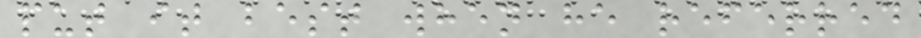put it best when he referred
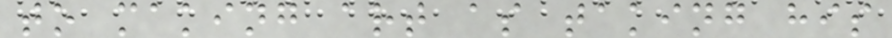to making art as taking his
